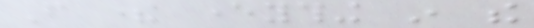From there everything in the
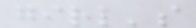girl's
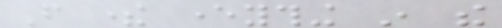From there everything in the
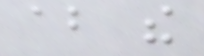about the
